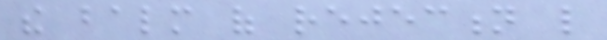the balm of rejection like
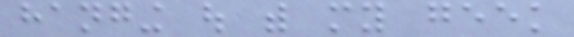hanging out with my geek
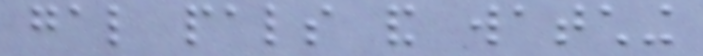gal pals and watching
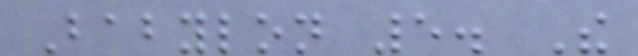Babylon 5. The
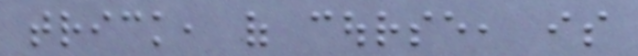trick, of course, is
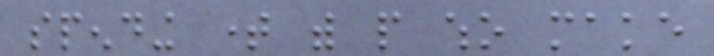spending time with people who make
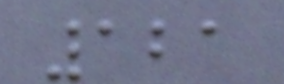121
